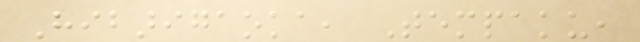Hibarigaoka, Tempaku,
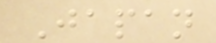Japan
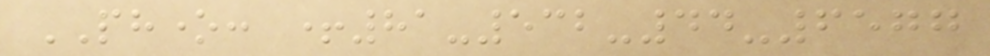PHONE: +81-532-44-6577
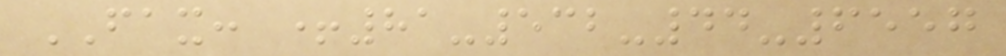FAX: +81-532-44-6557
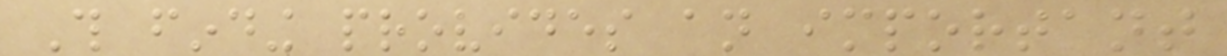This finding provides an important
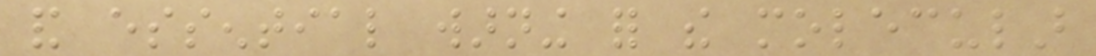and essential warning for the molecular
